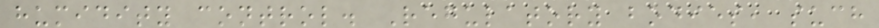humidity control. Regulatory bodies, such
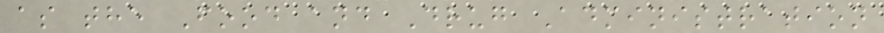as the Food and Drug Administration
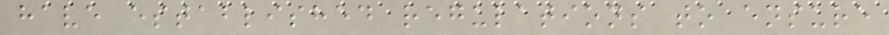have established regulations to ensure
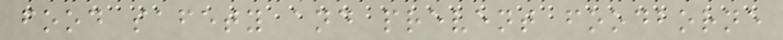food safety and prevent foodborne
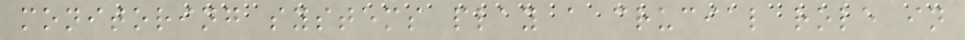monitoring systems play a crucial role in
